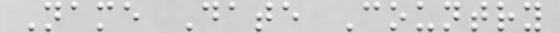Name Date Country
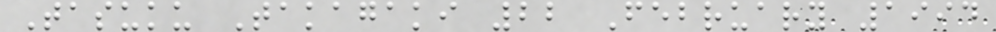Tasuku Takagaki 22 February 1994
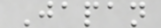Japan
